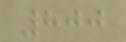800
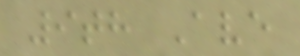9th Ave
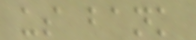us bank
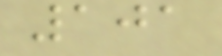101
